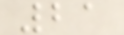21
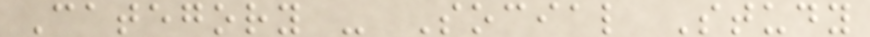Category - Social Study
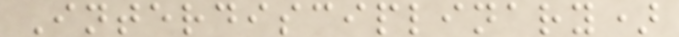Interdisciplinary)
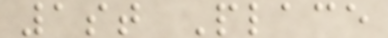1st Place
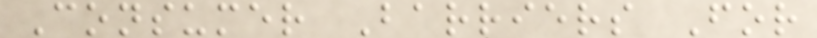Consumer Barriers For
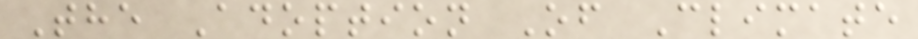The Adoption Of Climate
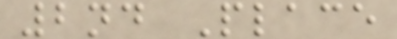2nd Place
